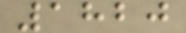1820
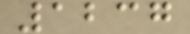1237
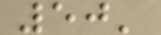50'
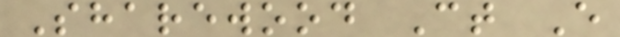Sharewood Ct E
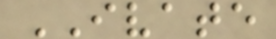IVATE
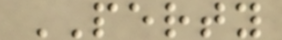PERTY
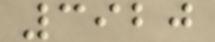3920
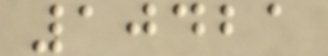10421
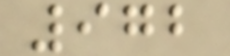972
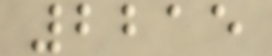2215
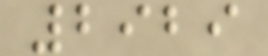2929
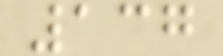137
